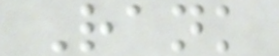Rank
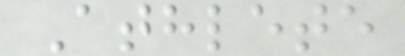Athlete
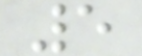5
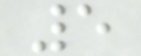5
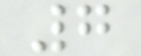7
